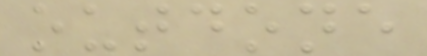outdone
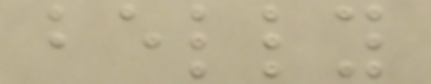belly
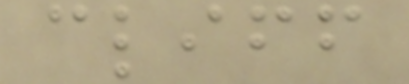cliff
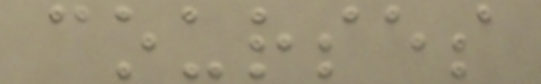courses
